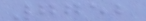7752
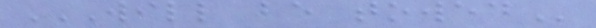WILL BE TOWED
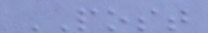POST
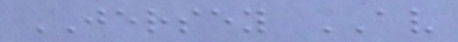JERSEY AV
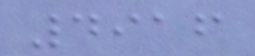4916
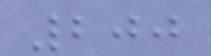200
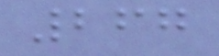267
